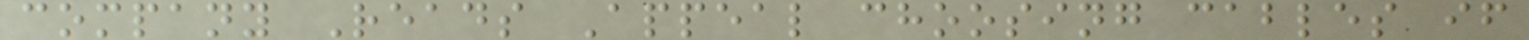company Reads Appeal choosing cables if
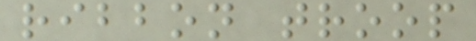ribbon troop
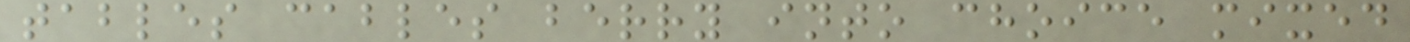tables cables berry into choice mixed
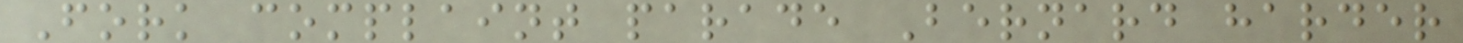Fork complaint parade Bernard harder
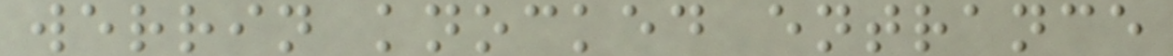werrin knocked entrance
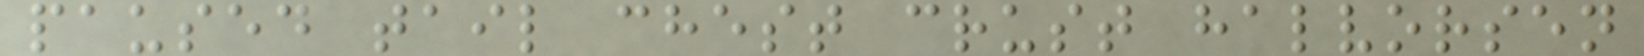paused tail chest crust halvorsen
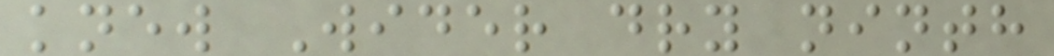knew Wider dry ninth
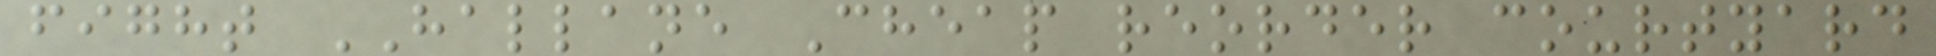fight HALLANE Cheap reorder courtyard
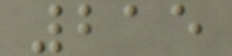215
